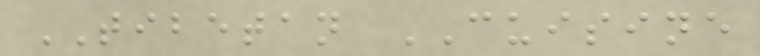TIBETAN CUISINE
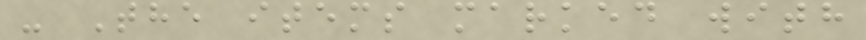- The items marked with
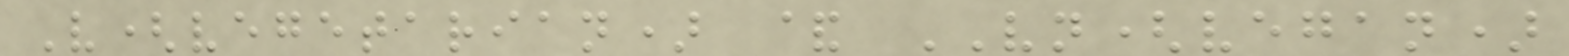V(vegetarian) & VN(vegan)
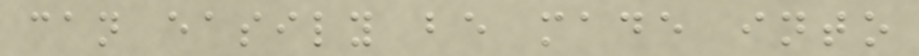can easily be made into
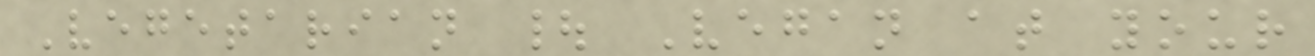Vegetarian | Vegan at your
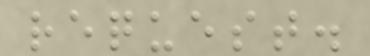request.
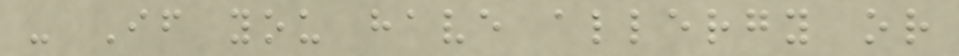- If you have allergy or
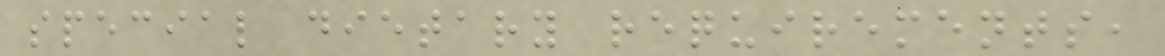special dietary requirements,
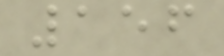156
